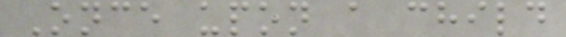Once upon a child
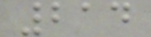214
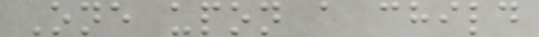One upon a child
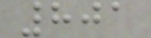801
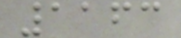1163
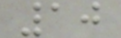10
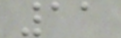11
